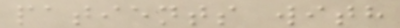patients with
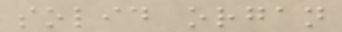solid organ
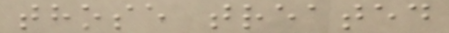those treated
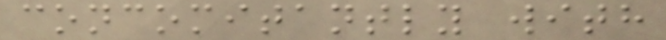concomitantly with
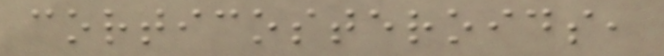corticosteroids,
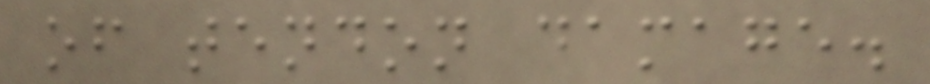of tendon damage.
